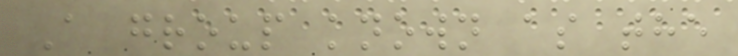A group known as the
